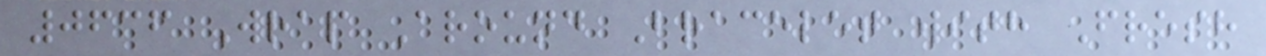0636 Wrap Around Bracelet with Fresh
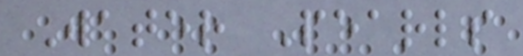Water Pearls
